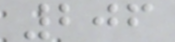206
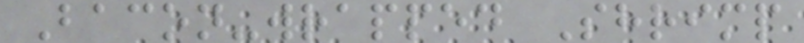Bacon-wrapped Shrimp
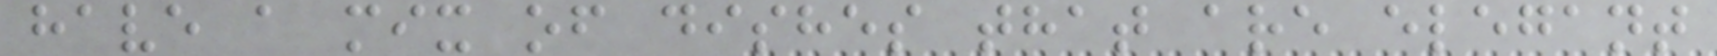have a mix of dishes that are elegant
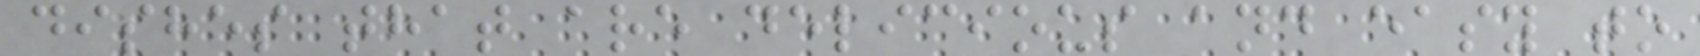dishes that are delicious and easy to
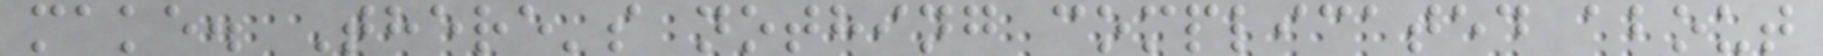make. There's nothing complicated about
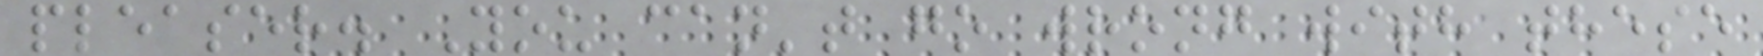pleaser. You can't go wrong with these
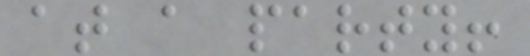at a party!
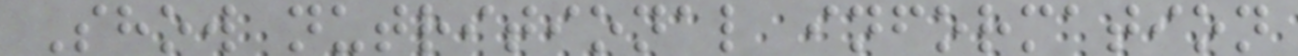Show nutritional information
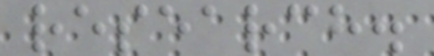research.
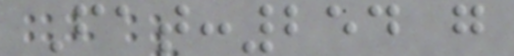Fat:254 g
